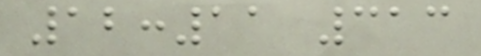12:11 313
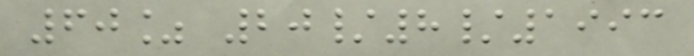60% 20/8/1993
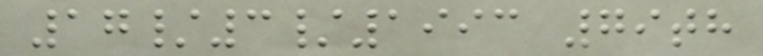17/3/1993 79th
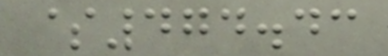$474.43
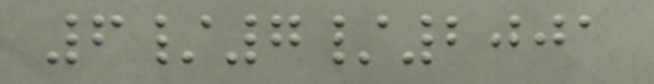6/7/2001
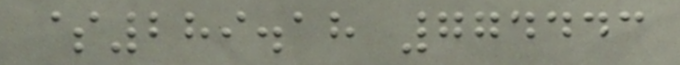$289.18 774443
